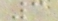3
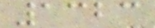1323
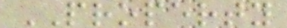PROPERTY
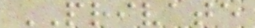PRIVATE
